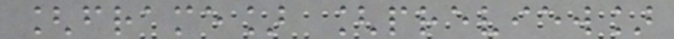[frame] [preview]
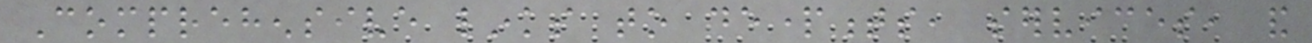Comprehensive links to departments, services, and
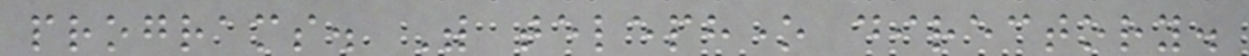programs. With telephone directory.
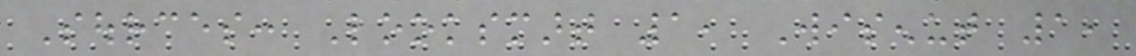Sources: Looksmart 1, Wisenut 1,
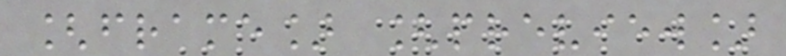[frame] [preview]
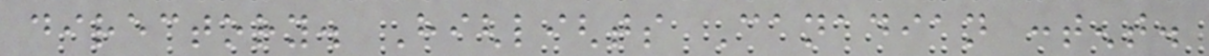directory. Highlights Canadian content.
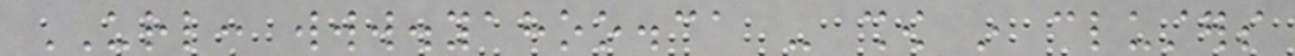URL: www.yahoo.ca - show in clusters
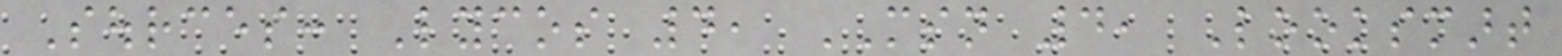Sources: Lycos 4, MSN 4, Looksmart
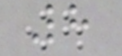8
